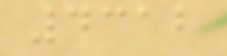4312
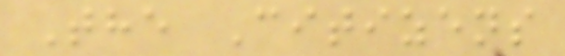The Citizens
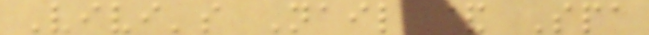Vivi's Nail & Spa
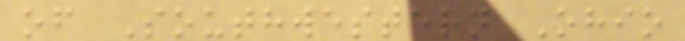of Southwestern Ohio
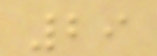29
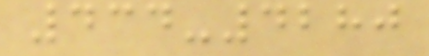434-4280
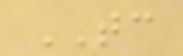TC
